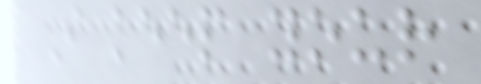I keep your
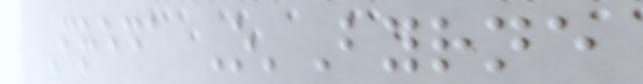Freda O'Byrne
